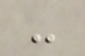-
